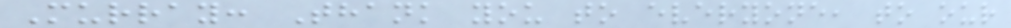Murray: Thank you to everyone, to our
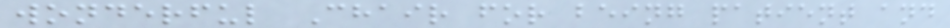wonderful Chair for being patient and
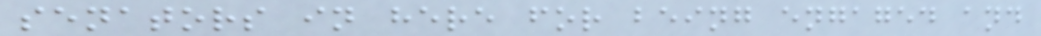senators in here for being engaged and
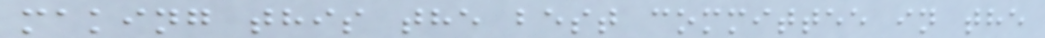making this the best committee in the
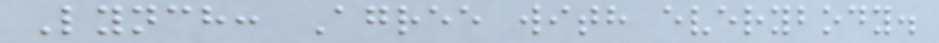Lynch: Agree with everybody.
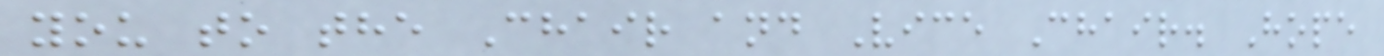you to the Chair and Vice Chair. Hope
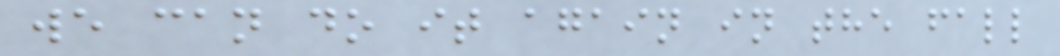we can do it again in the fall
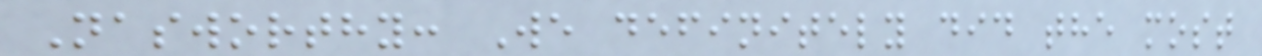Nasworthy: We definitely did the most
